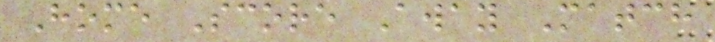Home Score Away Match
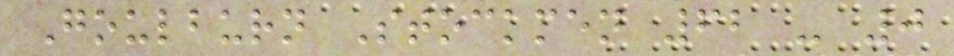Goulburn Stockmen 62 - 0
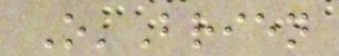O'Brien
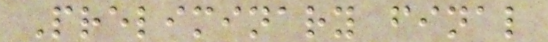Preliminary final
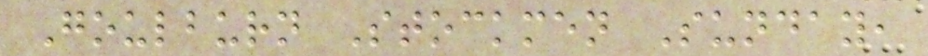Goulburn Stockmen Sunday,
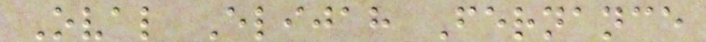Oval Elijah Fernance
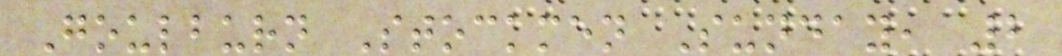Goulburn Stockmen Sunday, 2
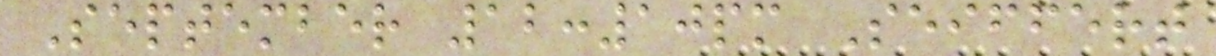September 12:10pm Seiffert
